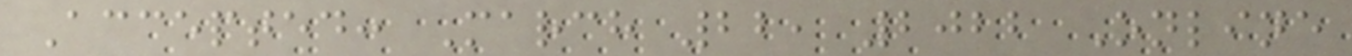Accepted: March 22, 2022 Online
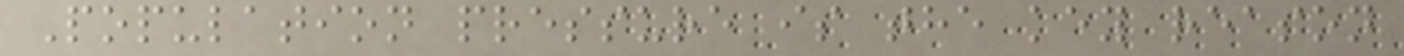Population pressure is the key reason
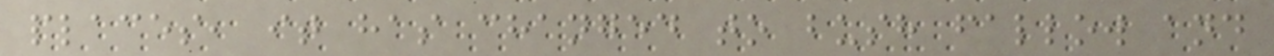places, it has changed to bush fallow and
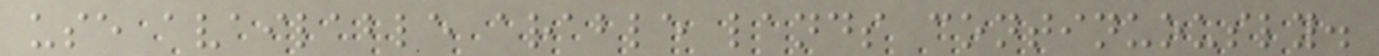use available arable lands continuously.
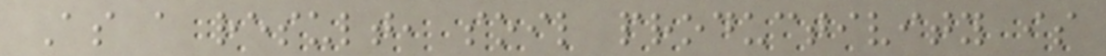As a result, soil productivity is
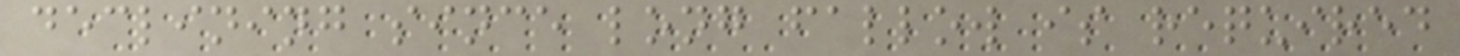declining since long fallow is required
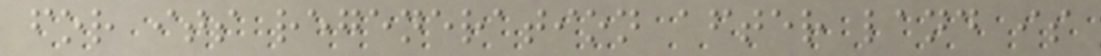for its regeneration after land is
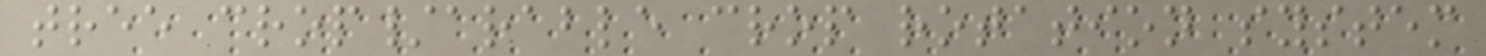tree crop/arable crop rotation system
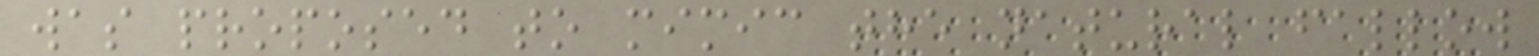was proposed to mimic the natural fallow
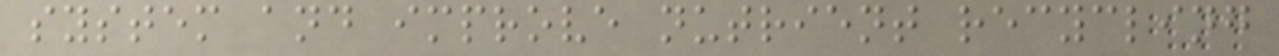system and improve nutrient recycling
